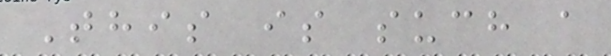This is such a
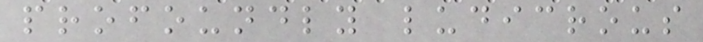profoundly ludicrous
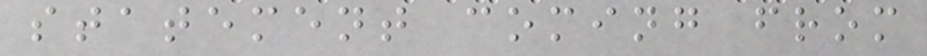statement coming from
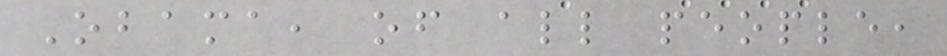Obama, of all people,
